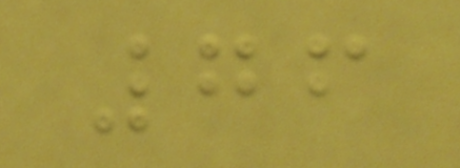76
